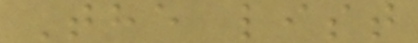The list
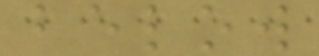below
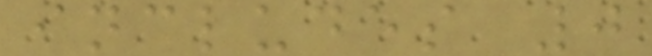includes 0
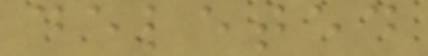deleted
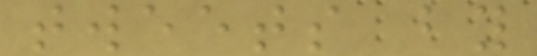tweets by
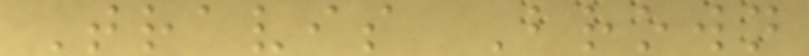Travis Brown
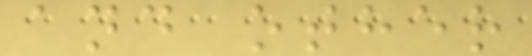and other
